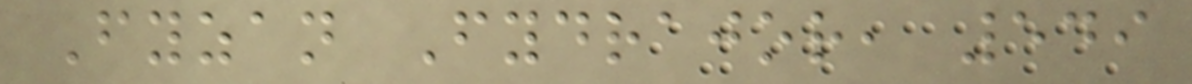Fyzan Fydrajor, 549
